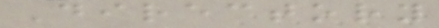Directory
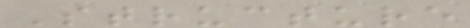Structure
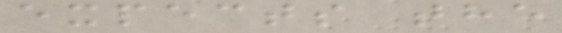expects the
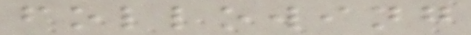following
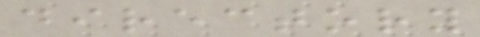directory
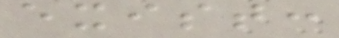exist:
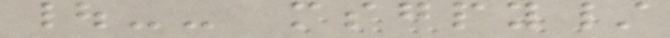|-- msgpy/
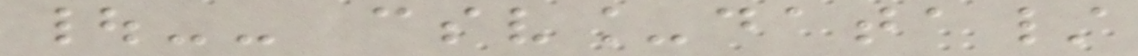|-- csv_data/
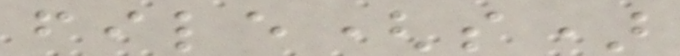file(s)
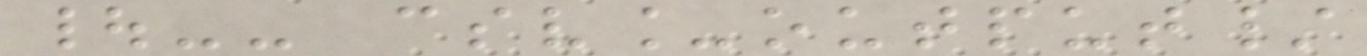|-- csv_output/
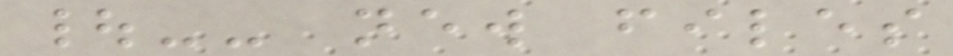|-- new files
